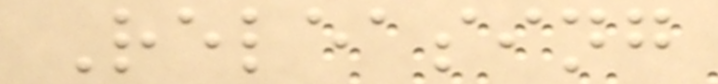Releasing
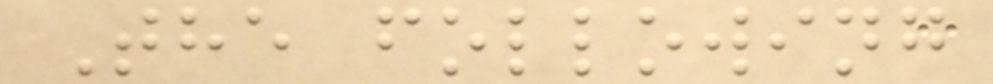The following
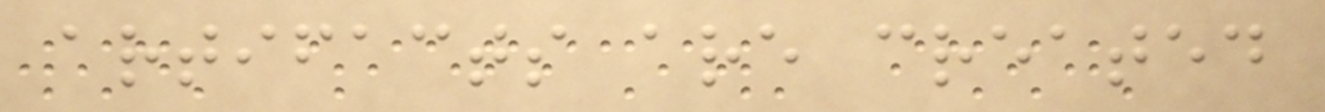artifacts are created
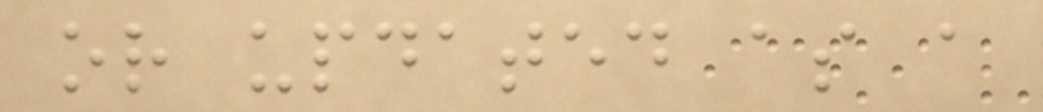or updated as a
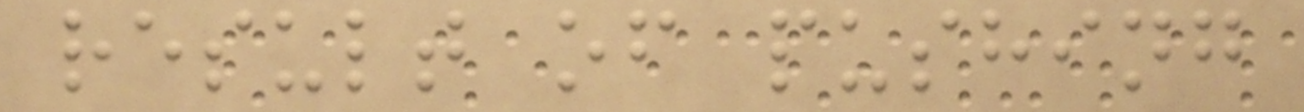result of pushing
